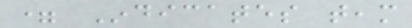= Indicates team
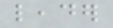leader
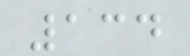134
